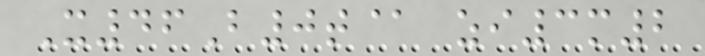X46B0t@ zi3m2
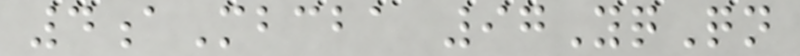4aMbcba 97YqQn
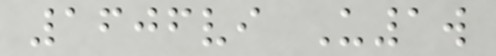1606vi U1w
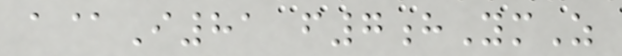a@I81 f7hYmZ
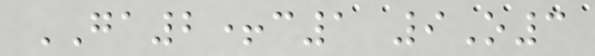GA2+c1 9O3
